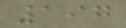197
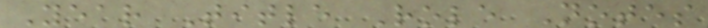Year Title Role Notes
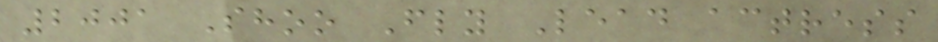2001 Shoo Fly Lead actress
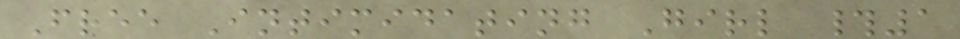Free Intimidating Girl #1
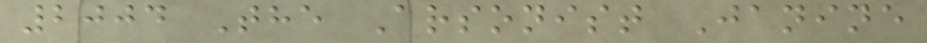2004 The Arsonist Janine
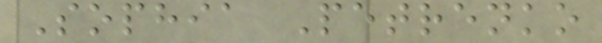Sophia Petrenko
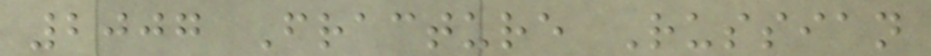2007 Fracture Russian
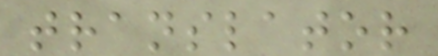translator
